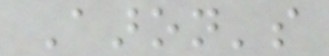Aaron's
